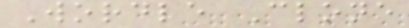Wordle Clone
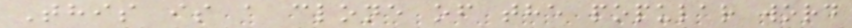This is a clone of the popular word
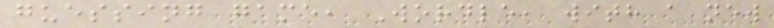guessing game, Wordle, with a new
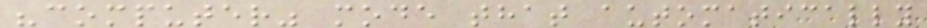"computer" mode that automatically
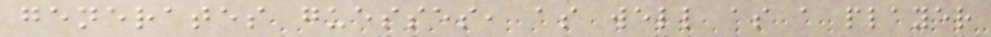generates guesses, as well as a player
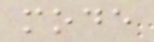mode
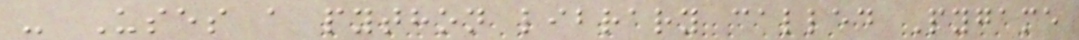- Uses a python library called Pygame
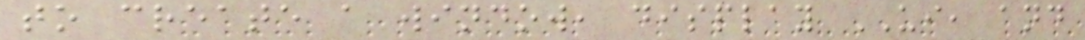to create a window, display UI, and
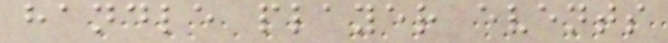handle player events
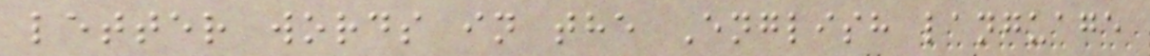letter words in the English language
